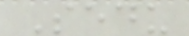Sedu
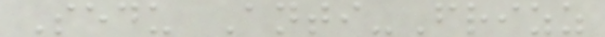Sedu Anti-Frizz
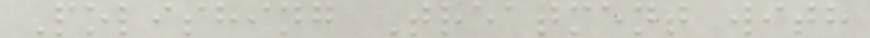Polishing Treatment with
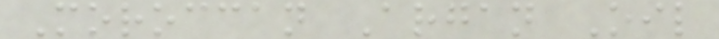Moroccan Argan Oil
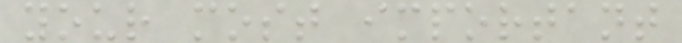your most important
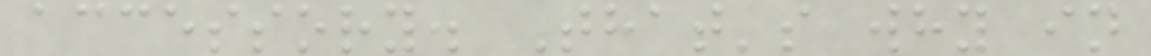accessory. That's why in
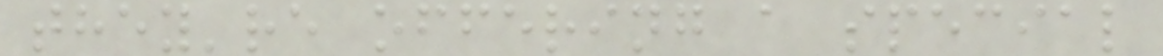they're offering a special
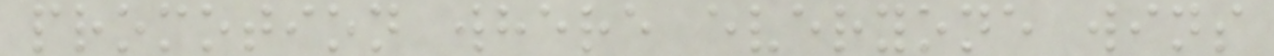promotion where everyone wins
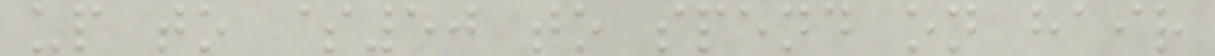up to $50 to spend on hair
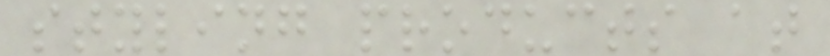styling products at
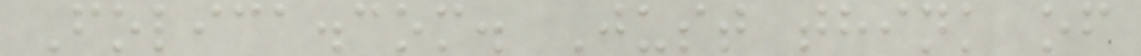Folica.com. Just think of
